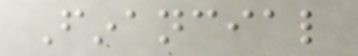Financial
